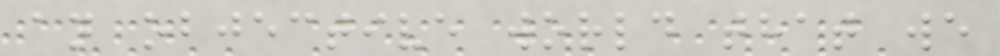an objective world that we
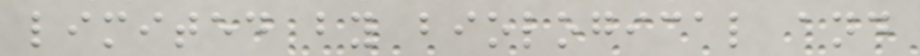limited by biological and
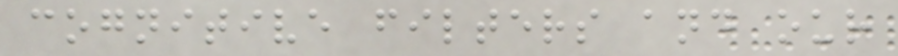cognitive filters and our
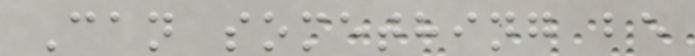Can something be
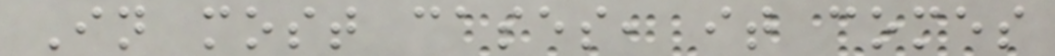In most cases, it comes
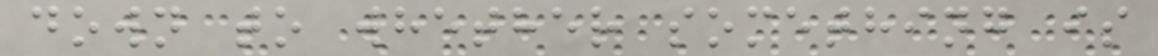down to whether something is
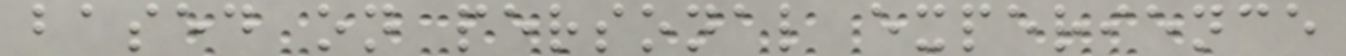based on personal experience
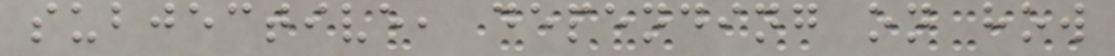subjective, depending on how
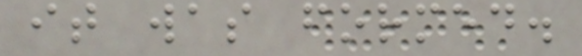it was formed.
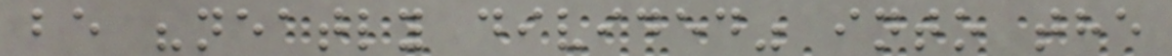be "neatly divided" into the
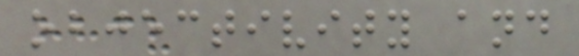objectivity and
